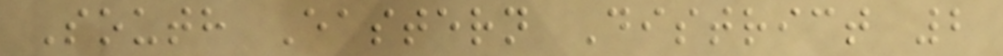South Eastern District 2
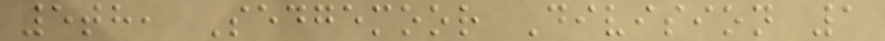5th, Sedgemoor Division 1
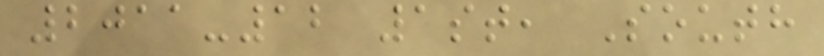2011-12 1st, South
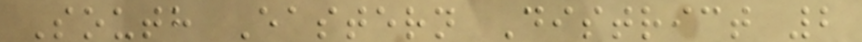South Eastern District 2
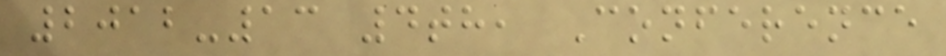2012-13 4th, Conference
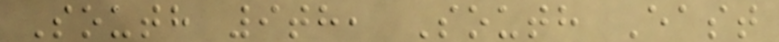South 9th, South East
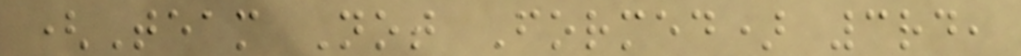(Team Not Formed) 3rd,
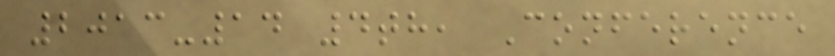2013-14 4th, Conference
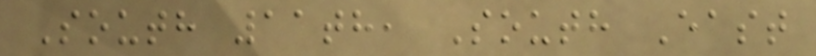South 11th, South East
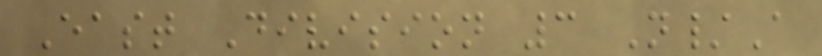East Division 3 N/A
